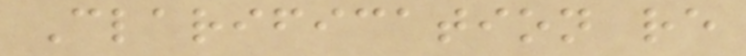Clarification re
